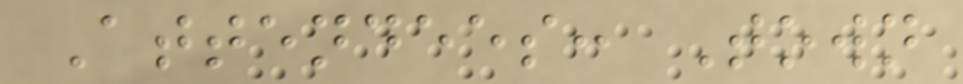Attendees: Town
